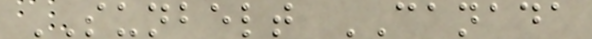SUNBELT CANADA
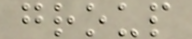group
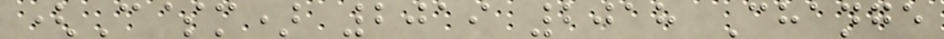(C$m) 2019 2018 Change
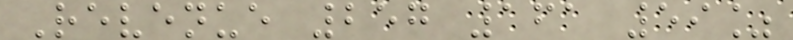Revenue 257 161 59%
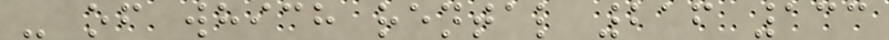- of which rental 216 133
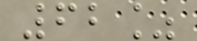62%
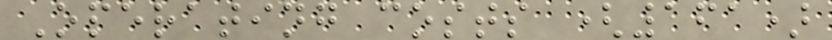Operating costs (161)
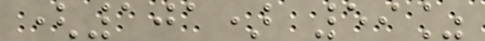(101) 59%
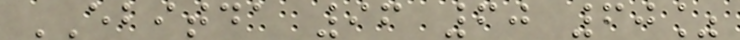EBITDA 96 60 60%
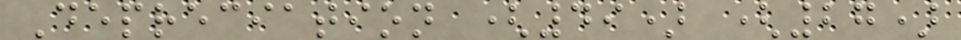Depreciation (49) (27)
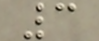3
